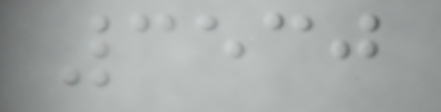3530
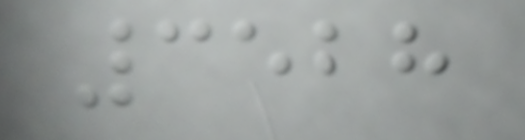3528
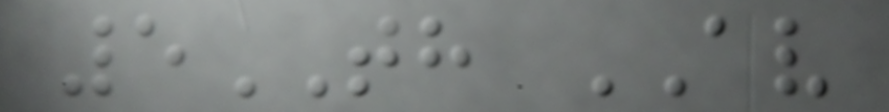5TH AV
